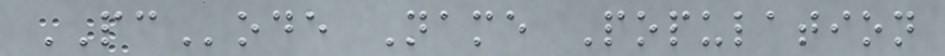PCode Name Population
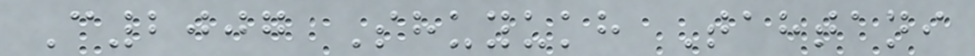C2007 Shuyukh Tahtani
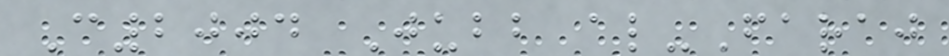C2004 Jubb al-Faraj
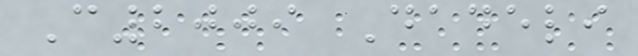C2009 Dadeli
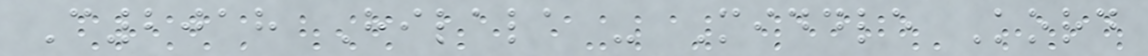C2018 Hilala - Middle Kord
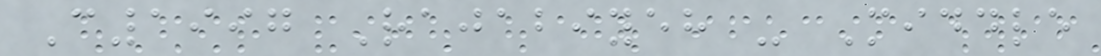C1997 Rajabiyeh - Middle
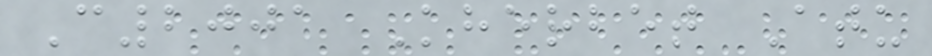C2001 Kherbet Atu
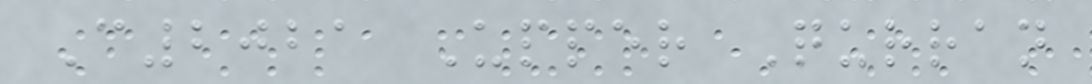C2021 Upper Qurran
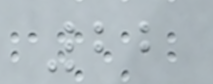22
